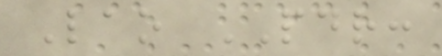Lao PDR:
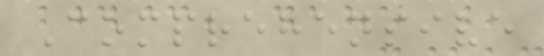Comprehensive
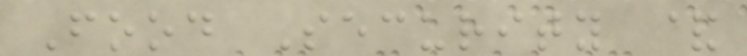Food Security &
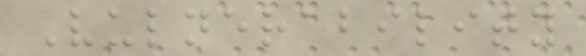Vulnerability
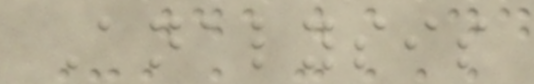Analysis
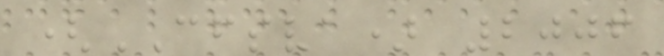(CFSVA) 2006
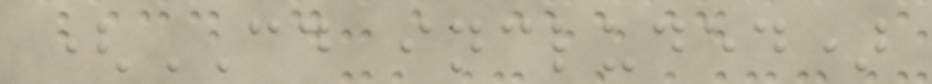(CD included)
